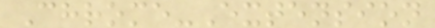Chrome-Extension
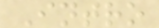Intro
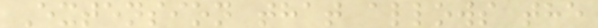Extension that allows the
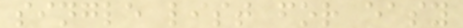single list for easy
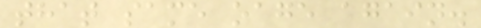that same oage again.
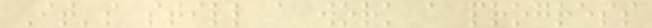It's still a work a progress
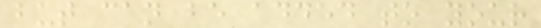but can be added to your
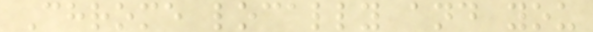Chrome locally and you
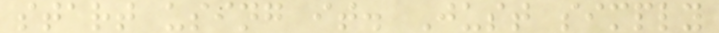start using it. Just simply
